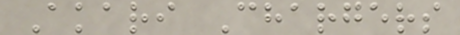Akari Chargers
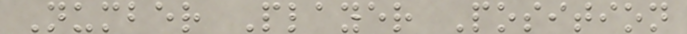Number Player Position
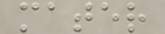mater
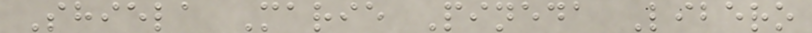Shiela Marie Pineda Libero
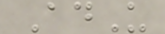AdU
